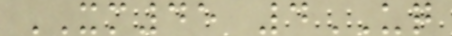XM45 4UQ
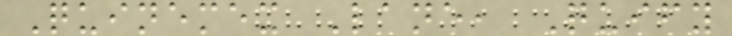Quinemex Lane, Quify
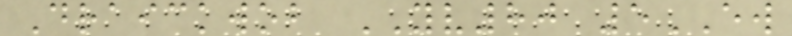Draickwob YV80 5EW
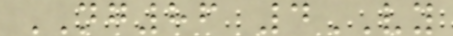NG86 4VY
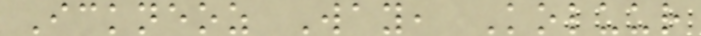Ickneoz Way, Koluur
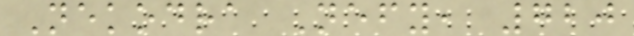Nekodra Nefy, 720
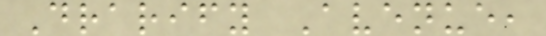Drarify Avenue,
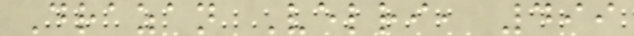Drazan Velri, 499
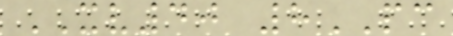XV40 8PC
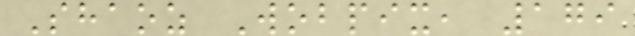Shaoz Wobpix, 179
